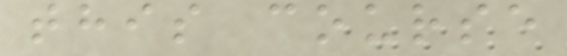this course
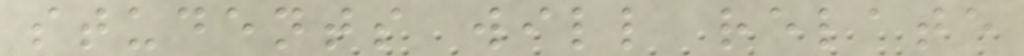students will relate
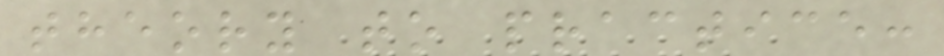theory to practice:
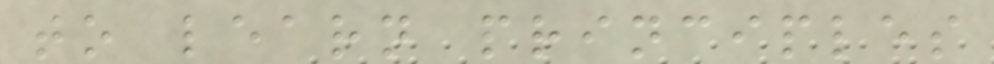to learn principles
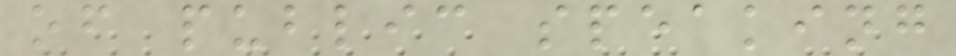of public speaking
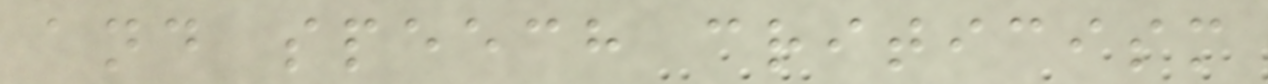and speech criticism
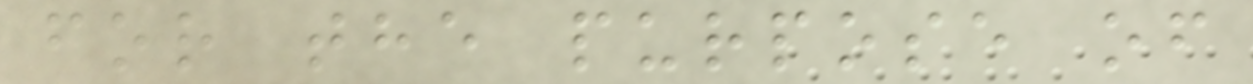for the purpose of
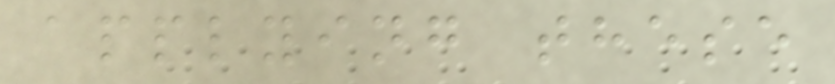applying these
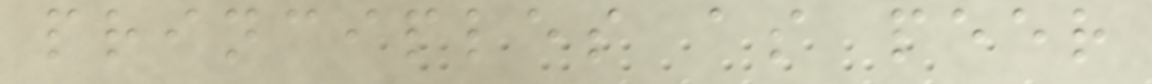principles as peer
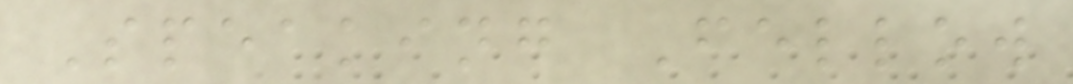Speaking Fellow
